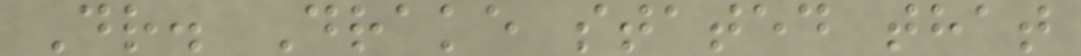Dr. Drake stated that
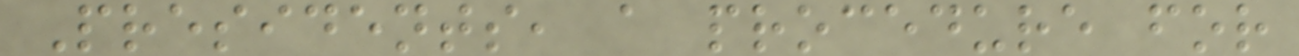Presidents, a procedure for
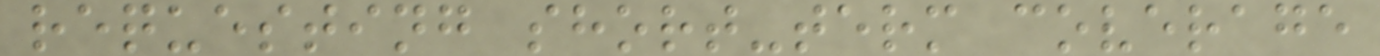requesting short-term coverage
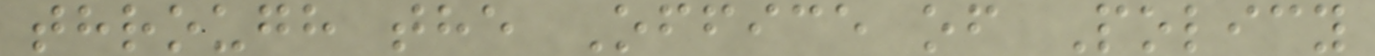through the Office of Policy
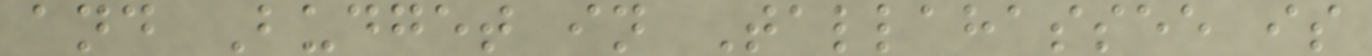and Budget in Tallahassee is
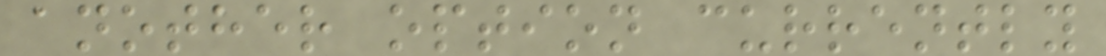another option currently
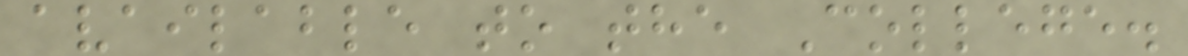available to the College.
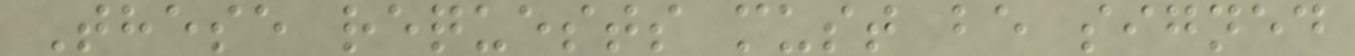These requests must be signed
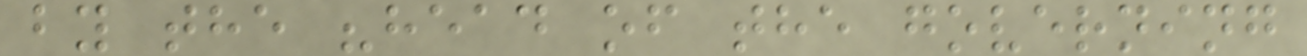by the "head of the governing
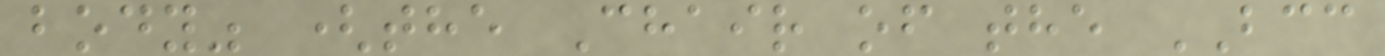body" (the Chair of the BCC
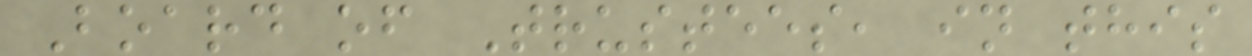Board of Trustees, in this
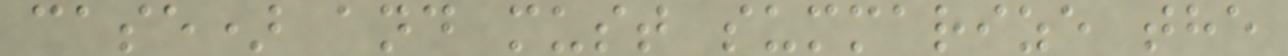case) and must summarize the
